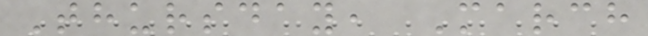Thursday, March
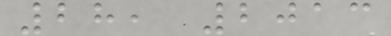28, 2013
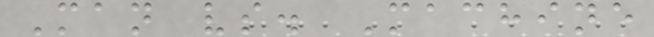Man vs. Machine
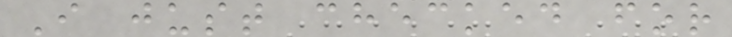I just checked for
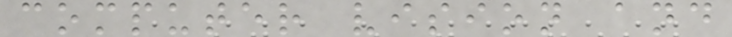computer vision and
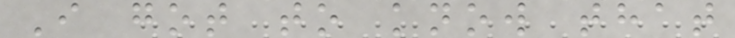I got to know that
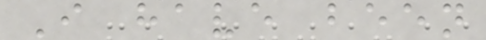I have been
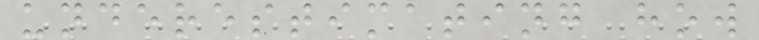underestimating how
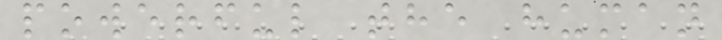powerful the human
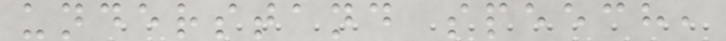understand speech,
